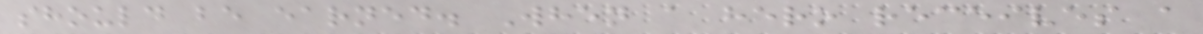should be earned. When a hero receives a
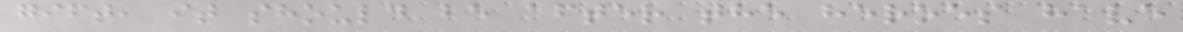gift, it should be after the heroes have
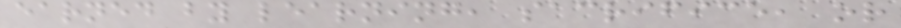earned by learning, sacrifice, or
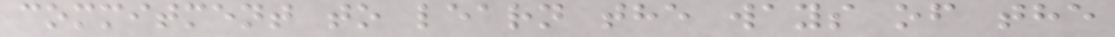commitment to learn the ways of the
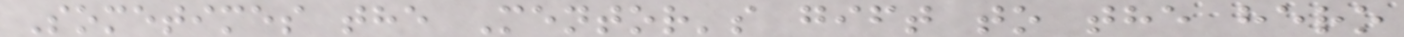Sometimes the Mentor's gift to the hero
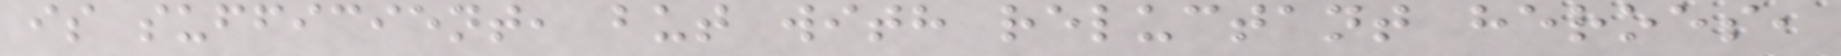is sufficient, but with reluctant heroes,
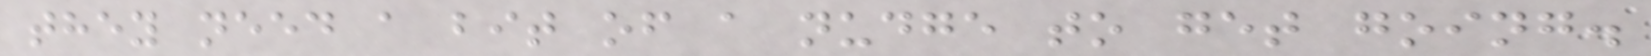they need a bit of a nudge to get going.
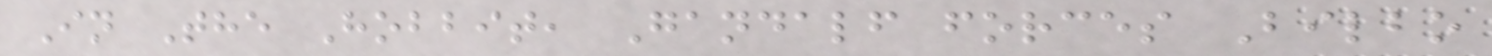In The Hobbit, Gandalf forces Bilbo
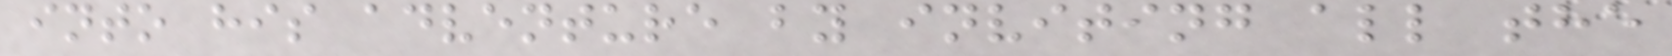into his adventure by inviting all the
